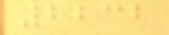2232
